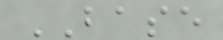BASE
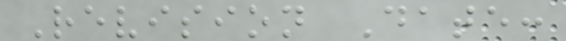Revision Date:
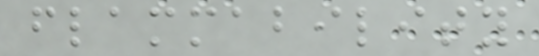flammability
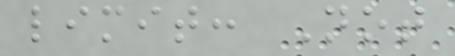limit: Not
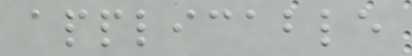applicable
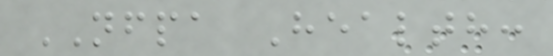NFPA Health:
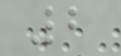2
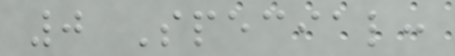0 Special:
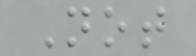Not
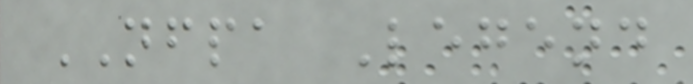NFPA Legend
